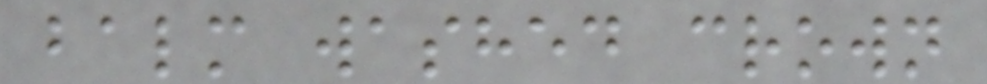balm washed crown
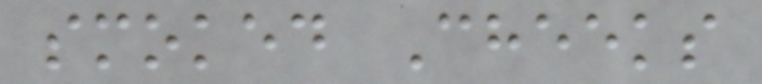smoked Cheeks
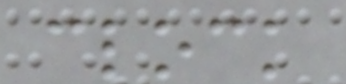clock
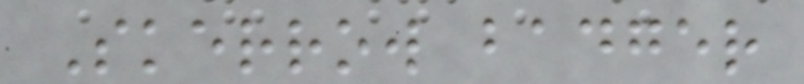Skerrow badger
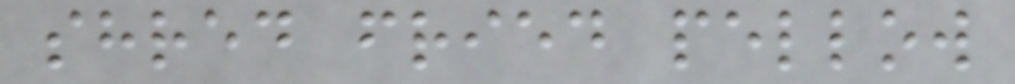shred fried pellow
